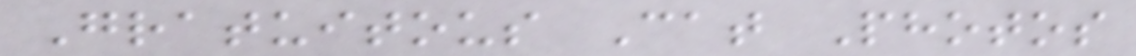Gratuitous Cat Photos
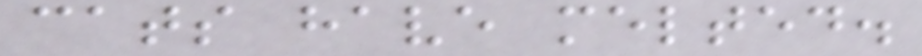cats have melted.
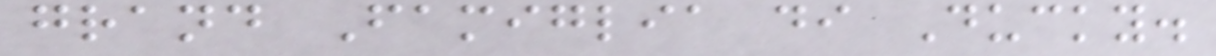grand Famiglia di Ducky.
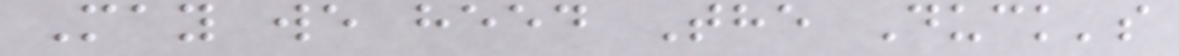May we heed The Duck's
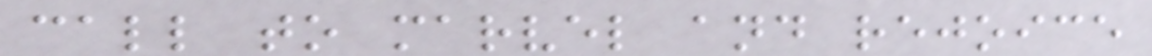call to marvel and rejoice
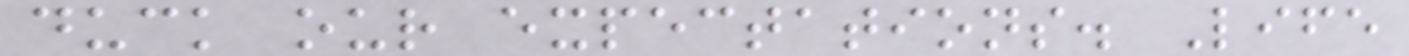duck our expectations. Life
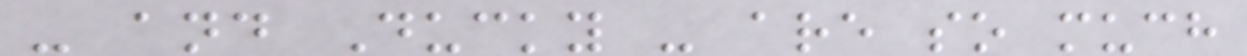- and Ducky - are so much
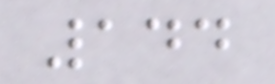144
